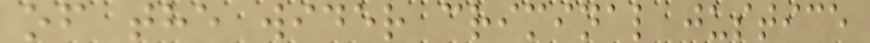of the wider criminal justice
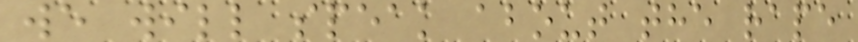we will speak about the rape
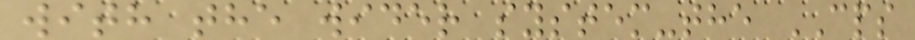with the wider system-the CPS
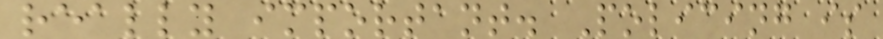really important. Policing is
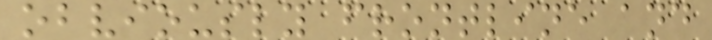obviously frontline and
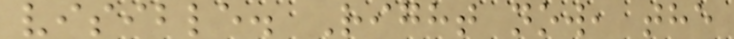visible. Right now, the
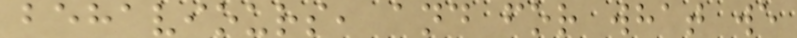behaviours, and for what we
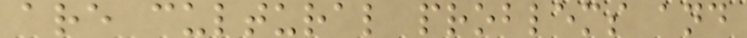are cultural problems and
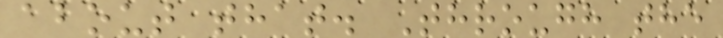about that. Through the
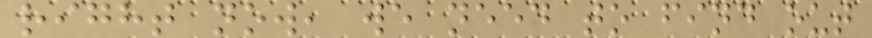right now, we need to find out
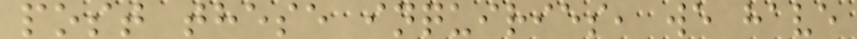post these inquiries, we have
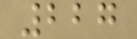227
